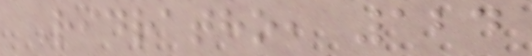Ridratho, 124
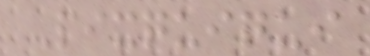Pixquiqui
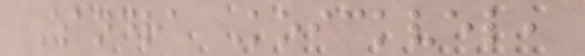Zandra Koickvel,
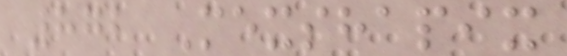872 Mexshapix
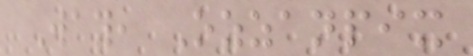Way, Ozzanpix
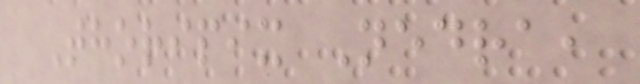Thoripix Nedra,
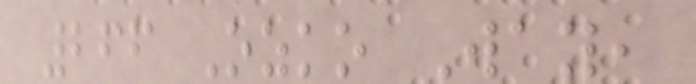266 Ozko Way,
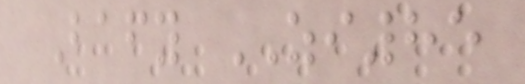Bafy ZI85
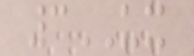3UX
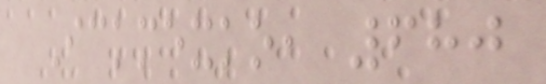Ickmexko, 680
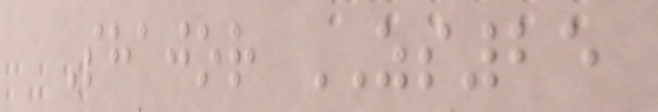Shajor ZS25
